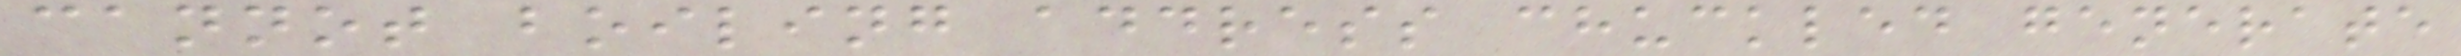cannot boiling address chuckled generate
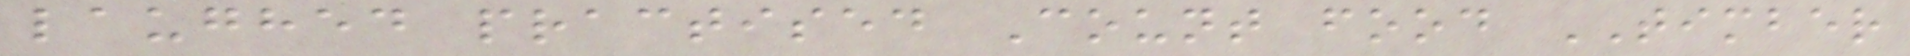laughed practised Count food TIMBER
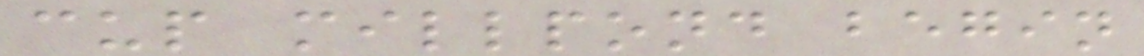cup millpond begin
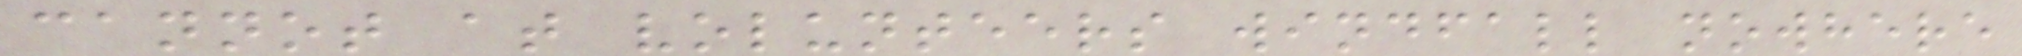cannot at volunteers windfall nowhere
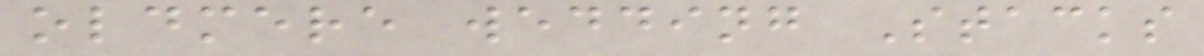oldmere wedding Stacks
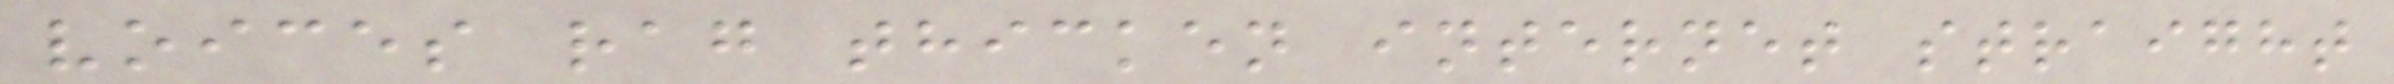voices rag thicken internet straight
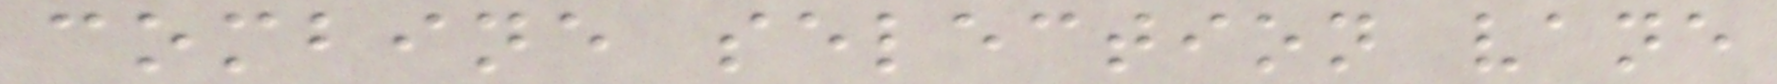combine selection vane
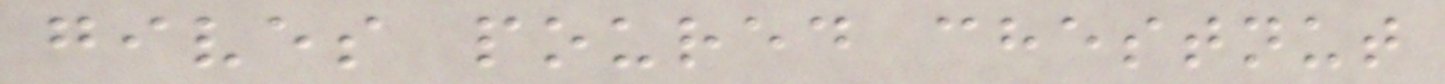gives poured chestnut
